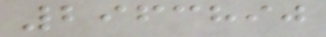2963890
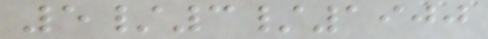5/3/1900
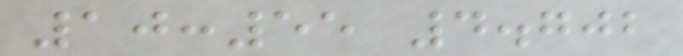10:55 4.702
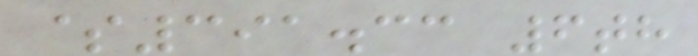$391.33 6th
